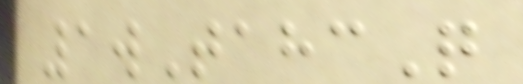1wTahcQ
